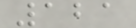121
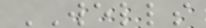WELLS
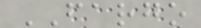FARGO
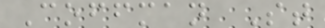Coffman St
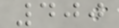400
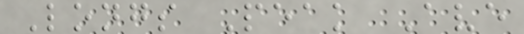Longs Peak Ave
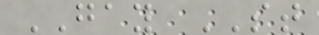GAY ST
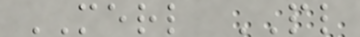MERL PL
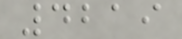4219
